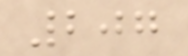207
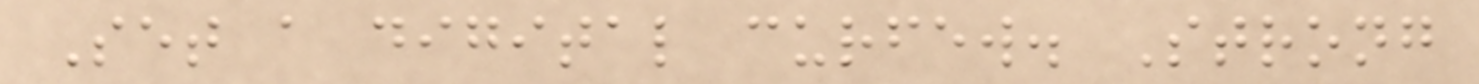Set a digital curfew. Strong
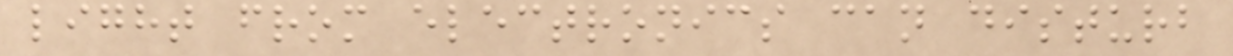light from electronics can disturb
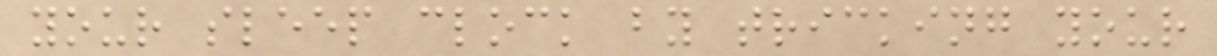your sleep clock by tricking your
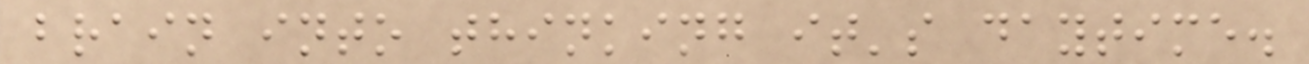brain into thinking it's daytime.
